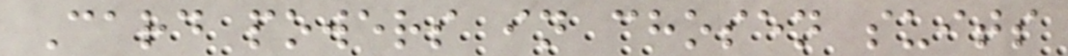Card powers in chosen suits
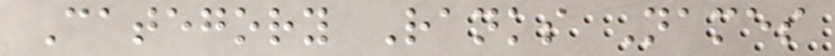Category Ranks Names
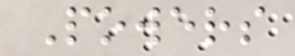Powers
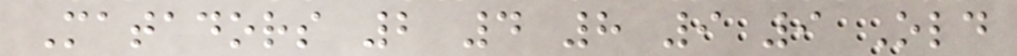Matadors 2 4 8 9 9 Old
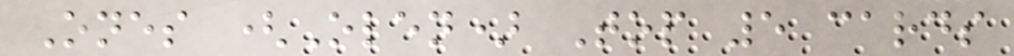Ones (Olen) Top 5 cards
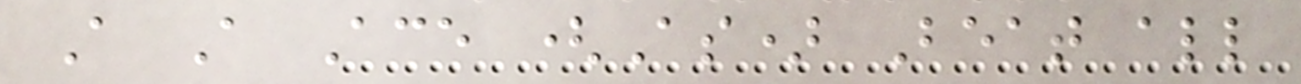A A Ace (As) Beat all
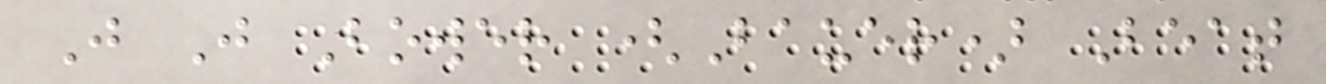J J Bower (Bauer) Beat
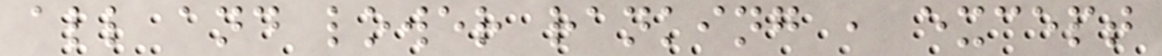all and lower ranking , except
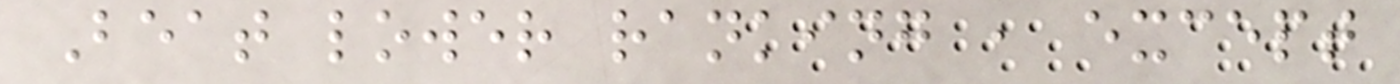Beat lower ranking , except
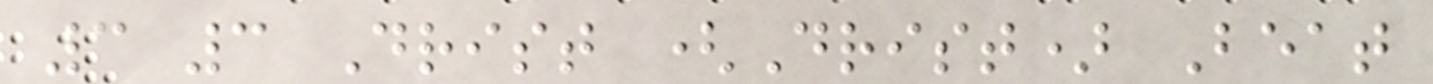3 3 Drist (Drist) Beat
